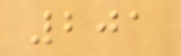201
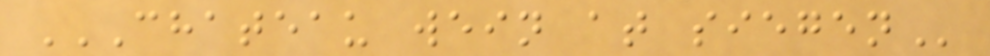CHATEAU WEIN AT SIEGEN
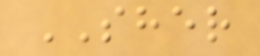SHER
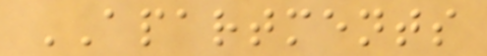APARTMENTS
